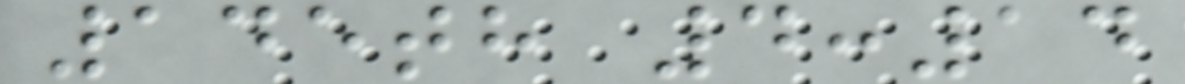145th 4:14
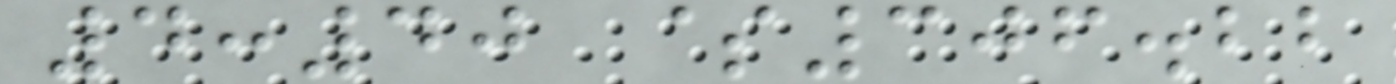4:40 $306.22
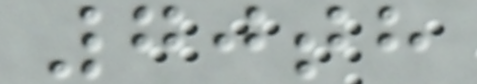70th
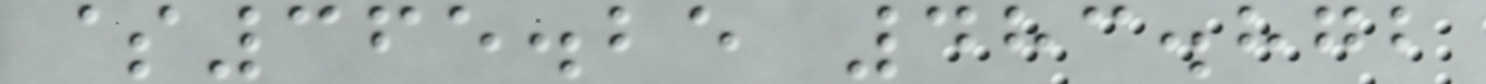$365.25 483.872
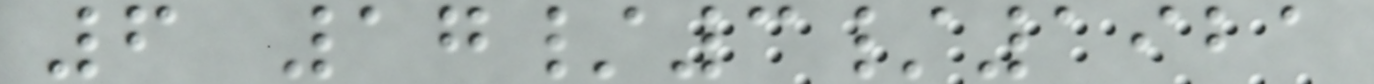6 17/3/1921
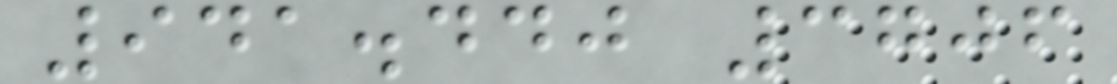941.440 3706
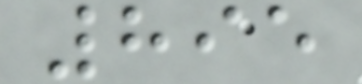895
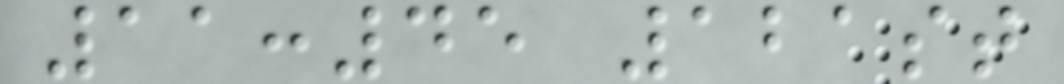11:45 121st
